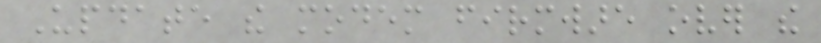Update the modem firmware over the
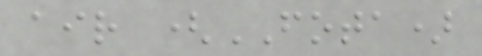air (FOTA)
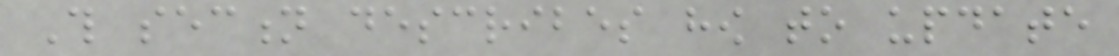This section describes how to update
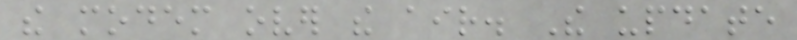the modem over the air. The update
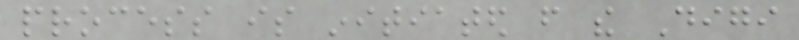process is initiated from the Digi
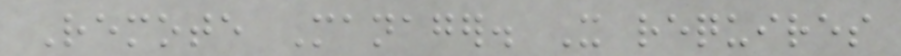Remote Manager. It requires
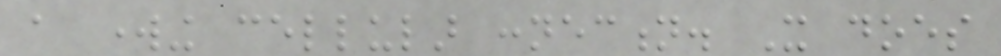a working cellular connection. It does
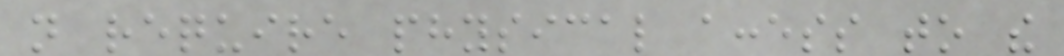not require physical access to the
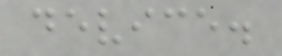device.
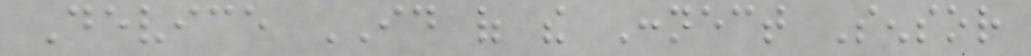Device ID of the Connect Sensor
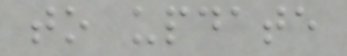to update
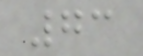73
